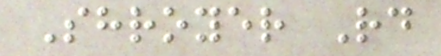Shroyer Rd
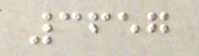3657
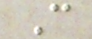C
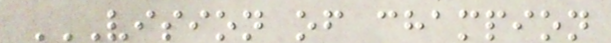VISION OF CHAMPION
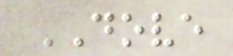DOVE
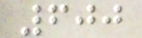600
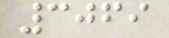3069
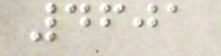4601
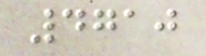4710
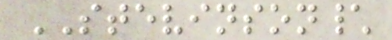STEVINSON\
